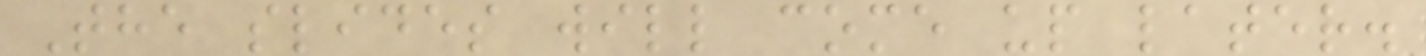The slides will come up later.
